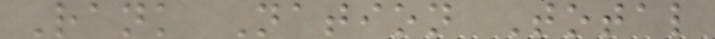Rank Nation Total
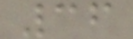36
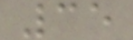35
